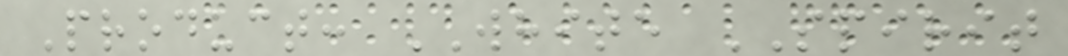Product: WHITE SPIRIT
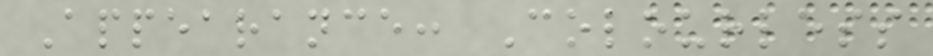Appearance: Colourless
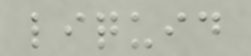liquid
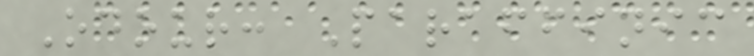Odour: Paraffinic
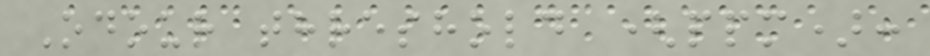Odour threshold (ppm):
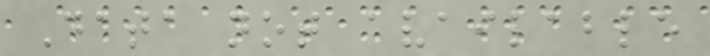Data not available
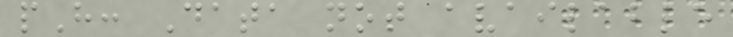pH: Data not available
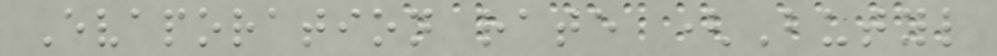Evaporation rate (Butyl
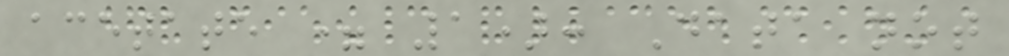acetate = 1): Data not
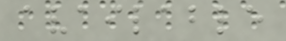available
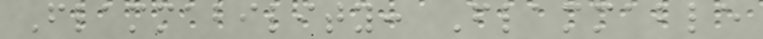Flammability: Flammable
